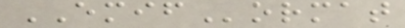EMIFormat
